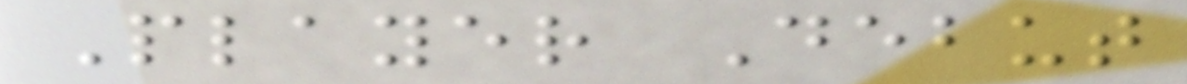Player Debut
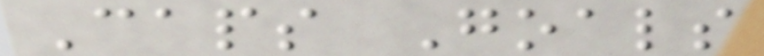Caps Goals
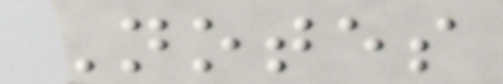Notes
